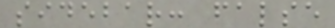sidebar: false
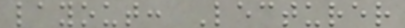layout: Lecturer
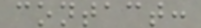contact:
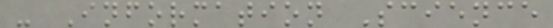- Information Science
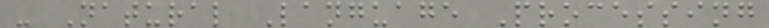- Natural Language Processing
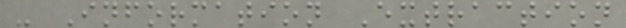- Information Extraction
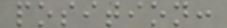position:
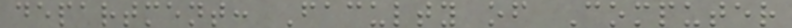department: Faculty of Computer
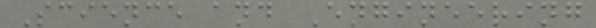Science and Engineering
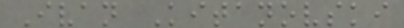Ivan Kitanovski
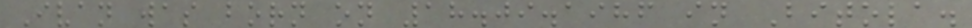Ivan was born on 18.09.1986 in Bitola.
